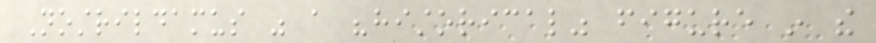Nostrildamus was a "historical" figure in the
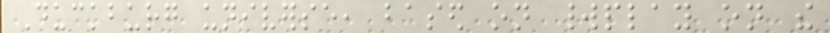Duckburg universe, based on worldplay on the
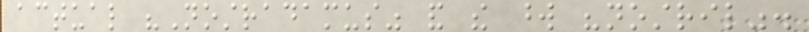actual "Nostradamus" and the word "nostril".
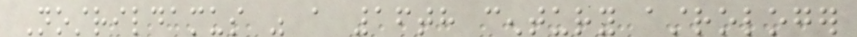Nostrildamus was a 16th century astrologer
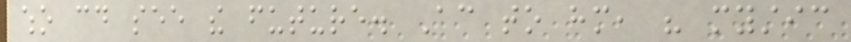who could see the future. According to him, his mystic
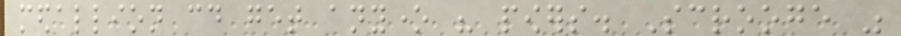medallion could get anyone his powers. Scrooge was
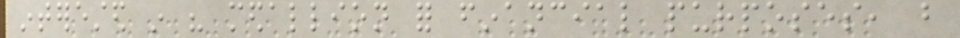interested in his medallion for financial purposes, but
